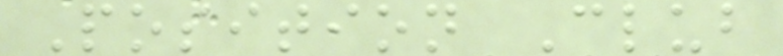Position Club
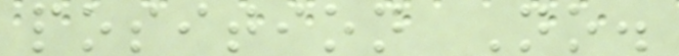position No.
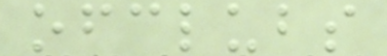ofclubs
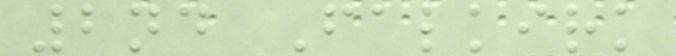2nd Falkirk
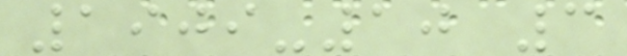1909-10 3
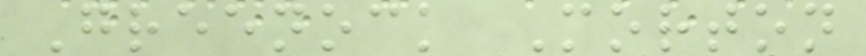Greenock Morton
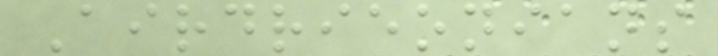Airdrieonians
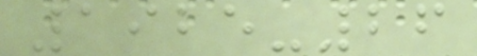1925-26
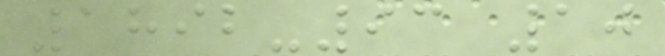1892-93 10
